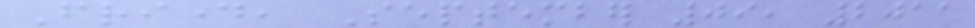Friday, September 09, 2011
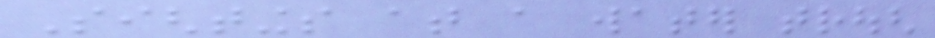Sightings at a water trough
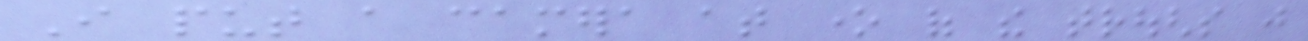I put a camera at one of the troughs just
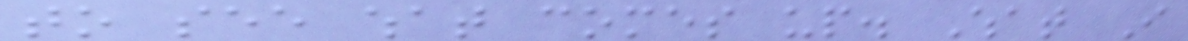to see what comes up. What I
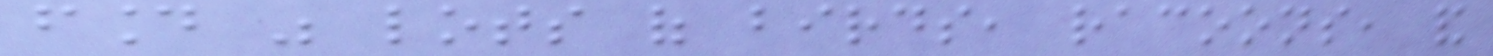found was lots of birds, racoons, and
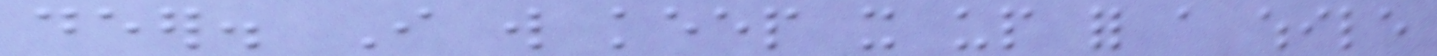deer. I will keep it up for a while
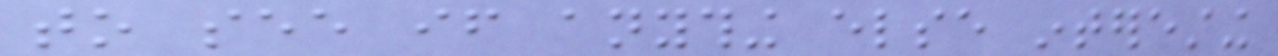to see if anything else interesting
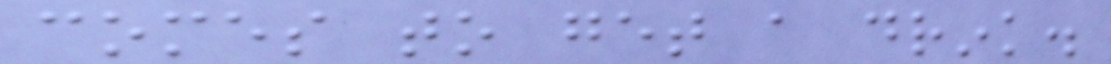comes to get a drink.
